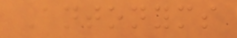Antonyms
